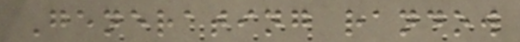Generating randow
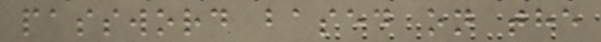password based on the
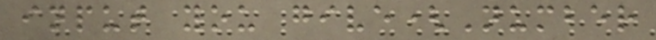input you give(Number
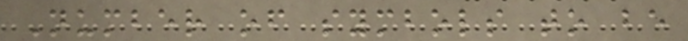Number of symbols to be
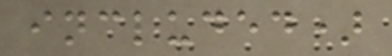included)
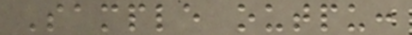Sample outpu:
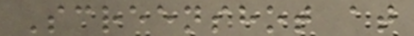Screenshot at
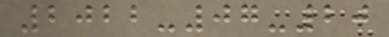2022-07-20
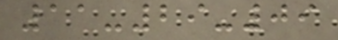11-29-09
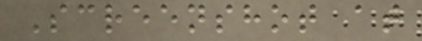Screenshot at
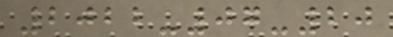2022-07-20
